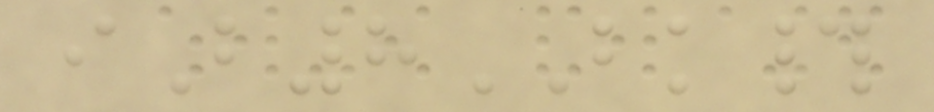iB8BK#
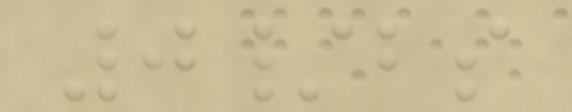0/bs
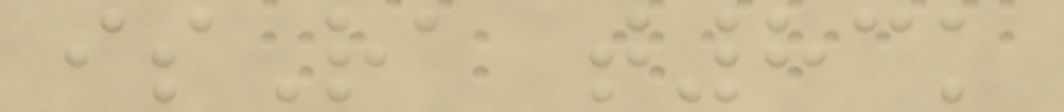isRa t83k
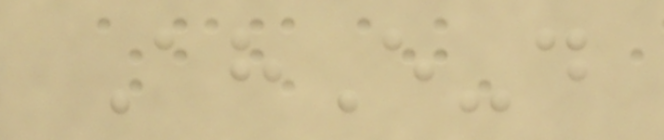AhE-d
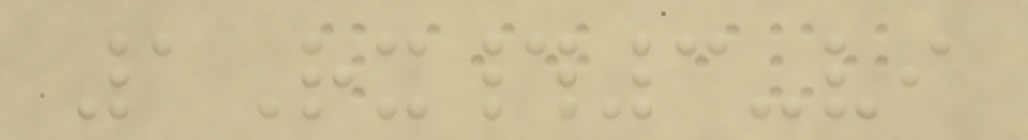1Rx#3-vi
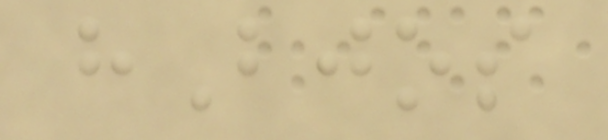hBjos
